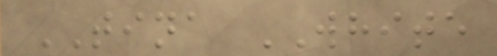TINA WHITE
